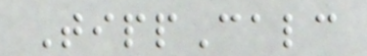TippCalc
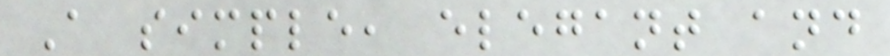A simple, elegant and
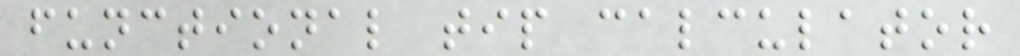functional tip calculator
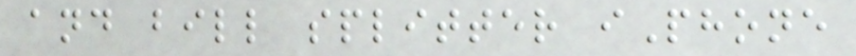and bill splitter iPhone
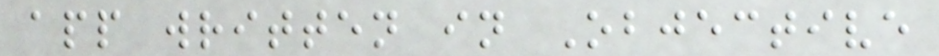app written in Objective
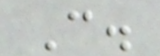C.
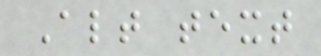Alt text
